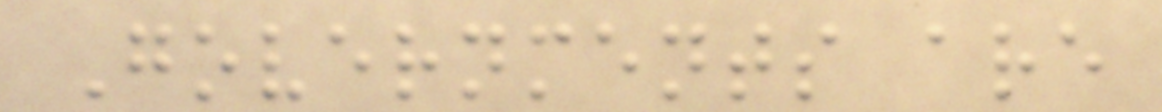Governments are
